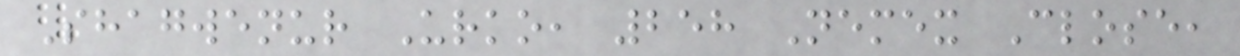Shagwenur Urko, 258 Nemex Close,
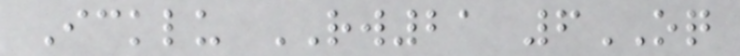Icklu RW21 6OQ
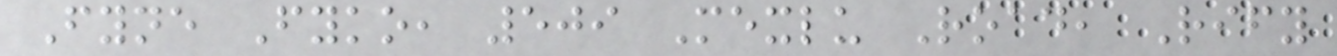Fyne Fyko, 509 Mexlu Road, Rify
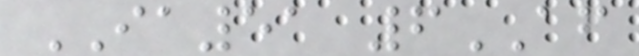IA51 6AF
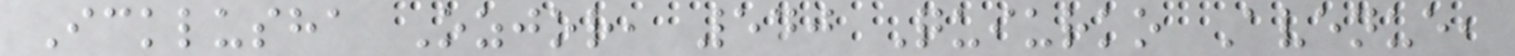Icklusha Ozjor, 540 Quiurko Avenue,
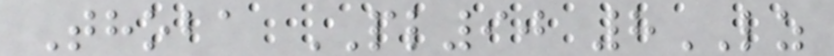Thoba PL90 8LZ
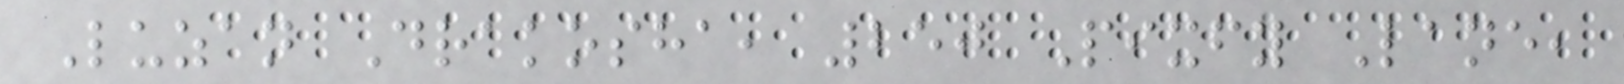Luzan Drakosha, 250 Pixfy Lane,
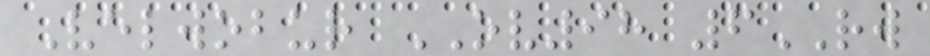Velwobur OV98 6RW
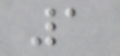1
